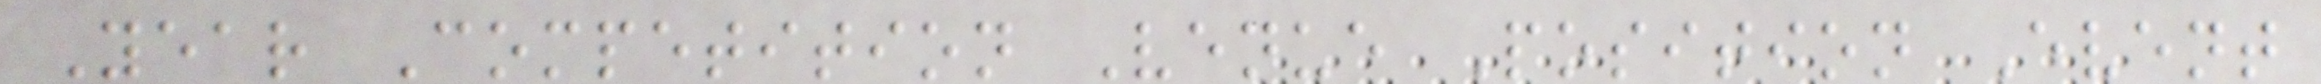Year Competition Venue Position Event
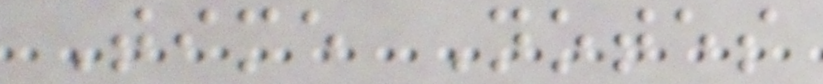Time Notes
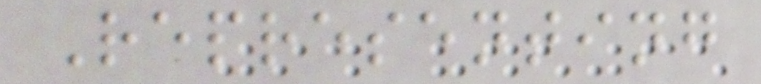Representing
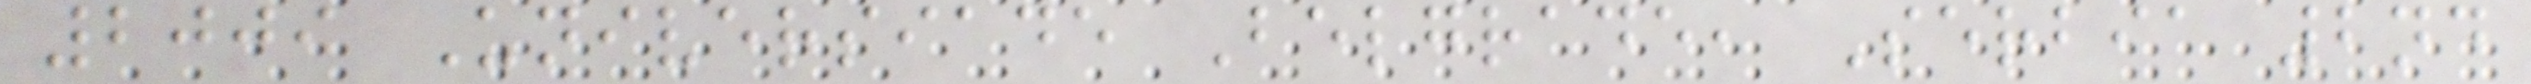2009 Universiade Belgrade, Serbia 2nd
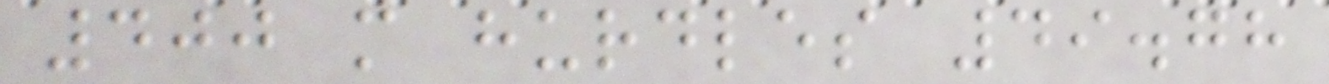400 m hurdles 49.78
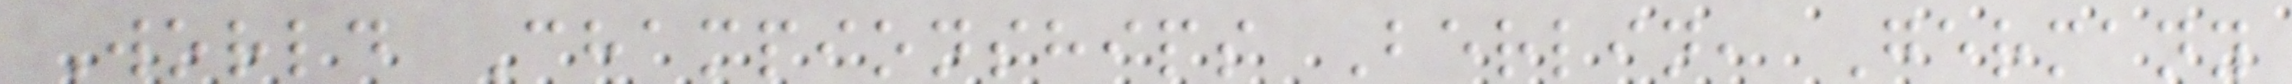World Championships Berlin, Germany
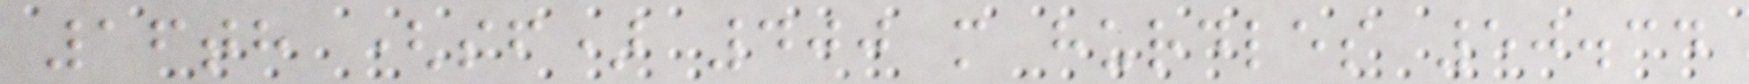16th (sf) 400 m hurdles 50.34
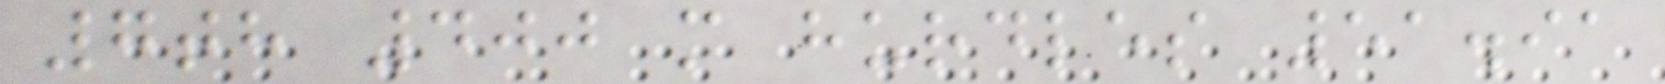7th 400 m hurdles 51.91
